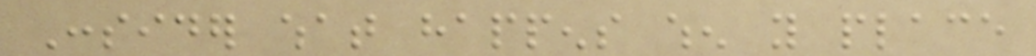Consider what happens when you place
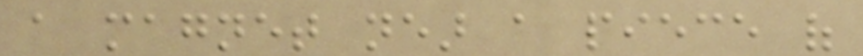a magnet near a piece of
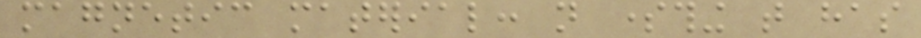magnetic material: not something that has
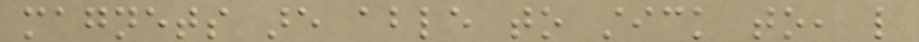magnets are able to stick to, like
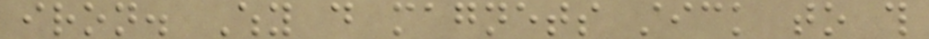iron. Why do magnets stick to this
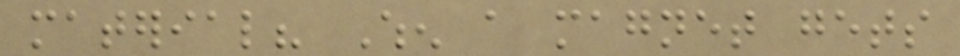material? When a magnet gets
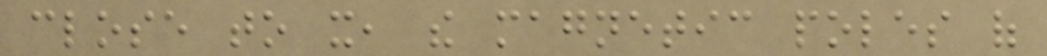close to it, the magnetic poles of
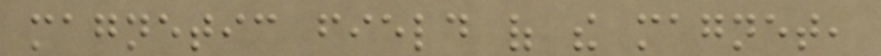magnetic field of the magnet,
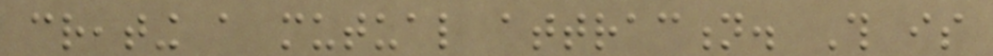creating a mutual attraction. This is
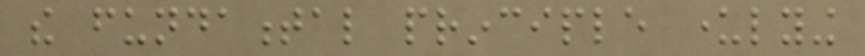the fundamental principle underlying
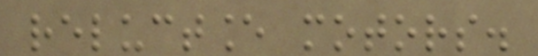reluctance motors.
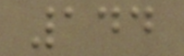144
